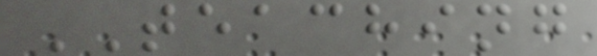TEACHING
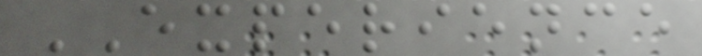EXPERIENCE
